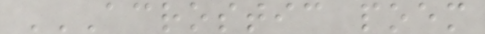ACROSTIC POEM
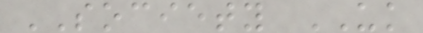SOCIETY UK
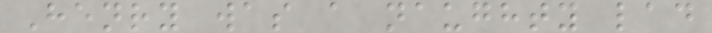Henry was a naughty lad
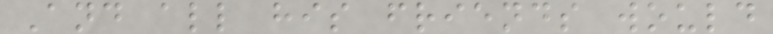And all his friends would
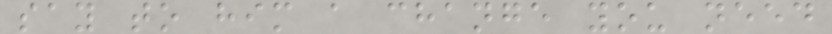say to him a change you need
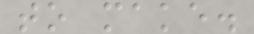to make.
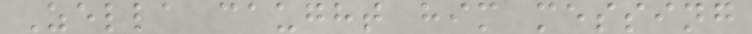Zella caught him messing
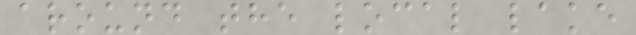around the local lake
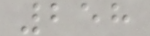258
